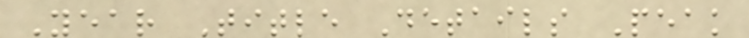Year Title Details Peak
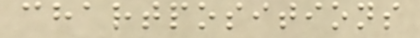chartpositions
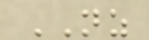NZ
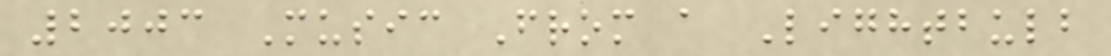2003 Music From a Lightbulb
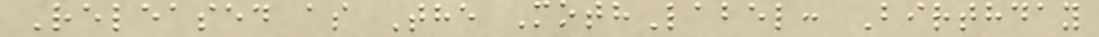Released as The MothLabel: Birthday
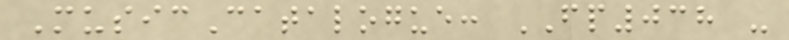MusicCatalogue: FP038 -
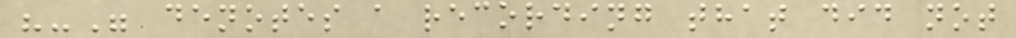"-" denotes a recording that did not
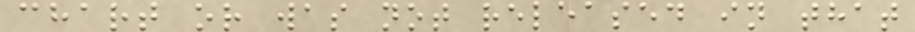chart or was not released in that
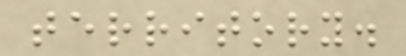territory.
